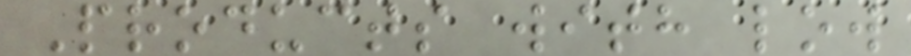Products with low
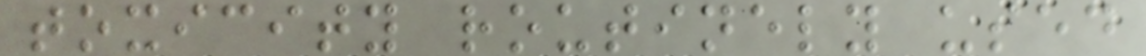toxicity routinely used
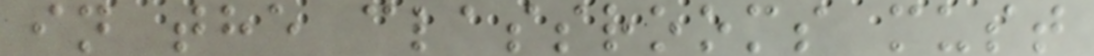in the classrooms must
